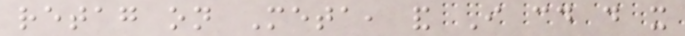retag on Meta, and I could do it
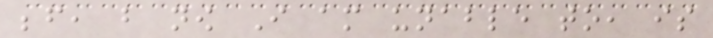before, but now I am unable to, is
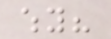why?
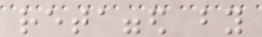retagged by
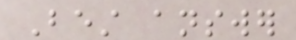Best answer
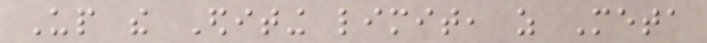Up the Editing limit, as Meta
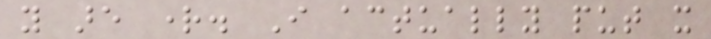you are right. I actually put it
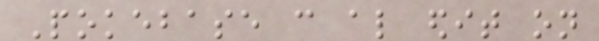Pokebase can also edit on
